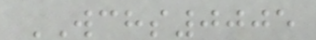WCHS0005
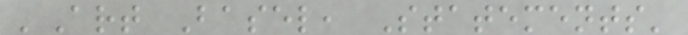'Art Basel, Statements'
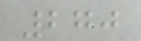270
